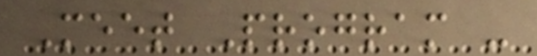Meet Program -
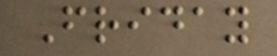Friday
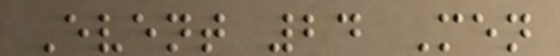Event 24 Men
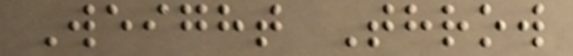Weight Throw
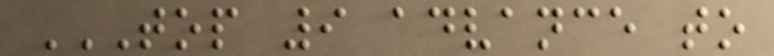TOP 9 ADVANCE TO
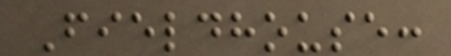Fieldhouse:
